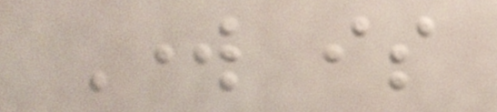Work is
